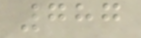787
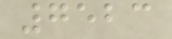7523
